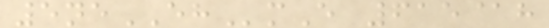5neEHmE 615@h
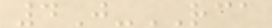4J-RCA
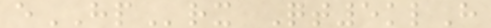eHPrx Qt5klH
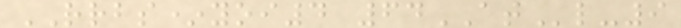RRBS*yoi4 64ATl-9
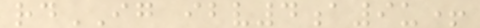rdIG ibv4a9u+
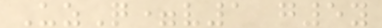UzQ=v1 g5y
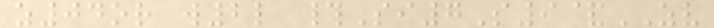z04or w2l #Si7S9&ZV
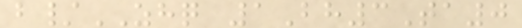b/ZHQ 1Bh3Ta0
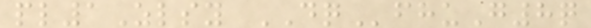pl1Zlsy DQfhuG8q
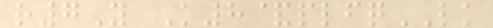r7Y K8&plfqLK
